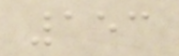153
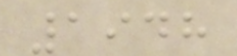1948
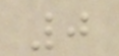0
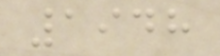1948
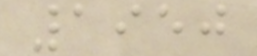1950
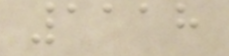1118
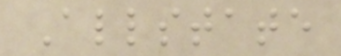Allstate
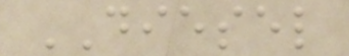DIESEL
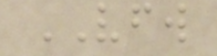VFW
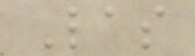Las
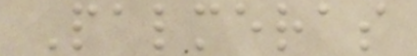Palmeras
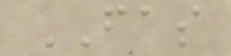FAS
